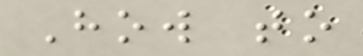How to
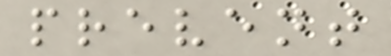prevent
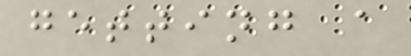getting a
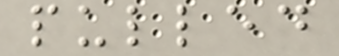pulled
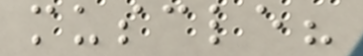muscle?
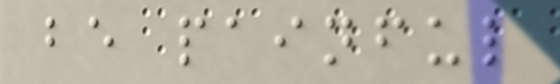be painful
